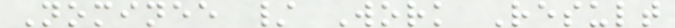Nominee / Work Result
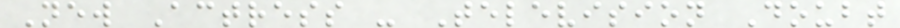New Actress - Television Doubt
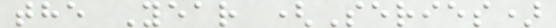the Year (Series)
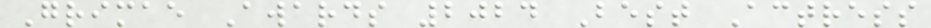Grimae Awards 2024 Best Actress
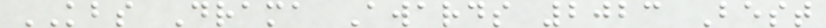KBS Drama Awards 2023 Best
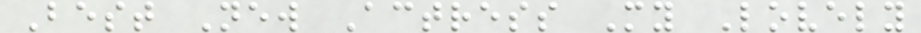Best New Actress My Lovely
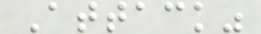Attack"
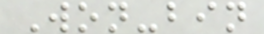Won-bin
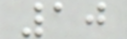10
